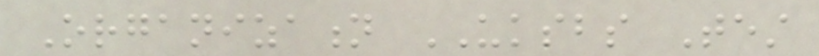Organization UKSBS Test
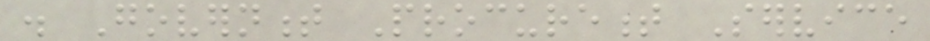. Government Procurement Service
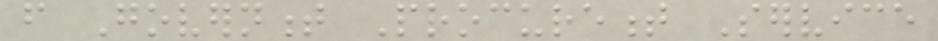from Government Procurement Service
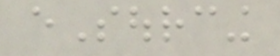eSourcing
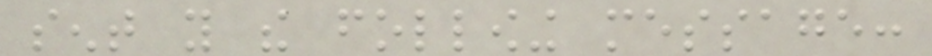sent you the following message:
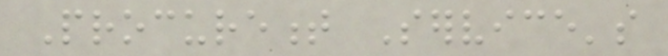Procurement Service's
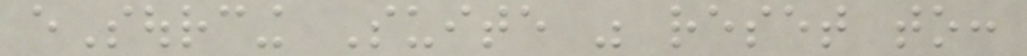eSourcing Suite was reset to:
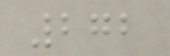272
